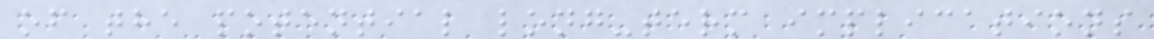of the potential long-term implications
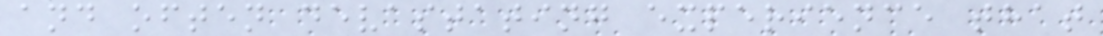and often devastating experience that
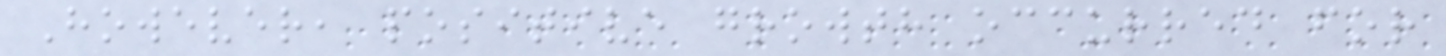However, positive growth occurred for
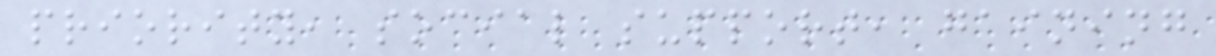priority, social support, gaining
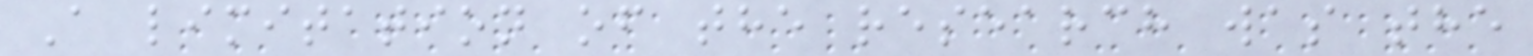A limitation of the research was the
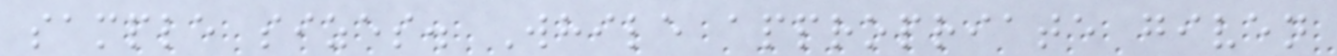sample sizes. While appropriate given
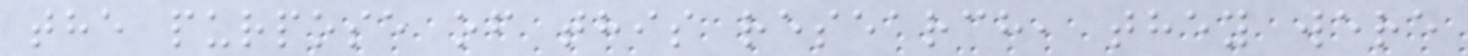the purpose of this research, they were
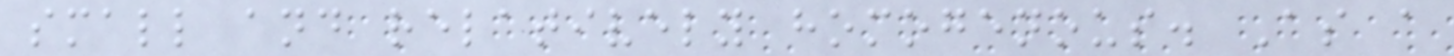small and relatively homogenous. As a
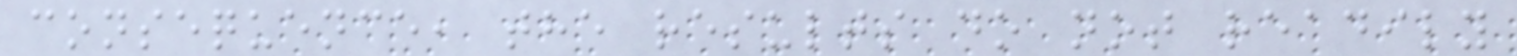consequence, the results do not readily
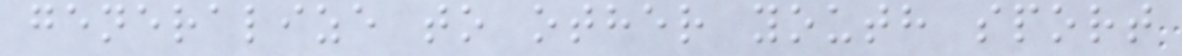generalize to other youth sport
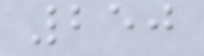250
